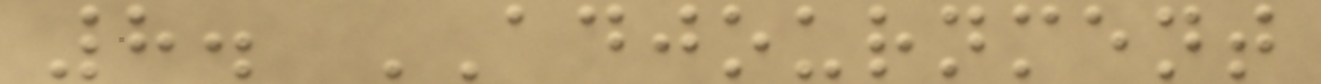8. ADJOURNMENT
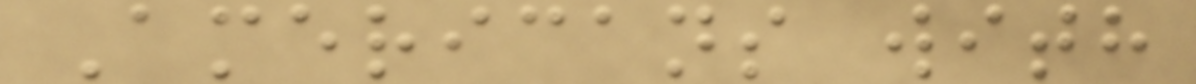Americans with
